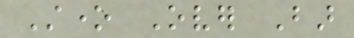Stone Over Bar
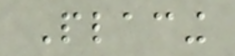Placing
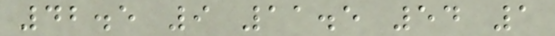42.5 9 11.5 54 1
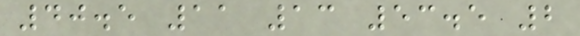40.5 11 13 53.5 2
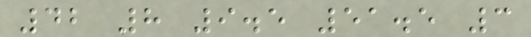42 8 9.5 51.5 3
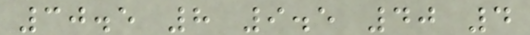30.5 8 9.5 40 4
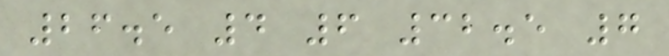26.5 4 6 32.5 7
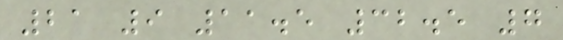21 9 11.5 32.5 7
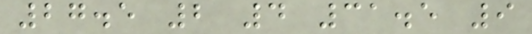27.5 2 4 31.5 9
